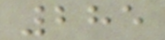285
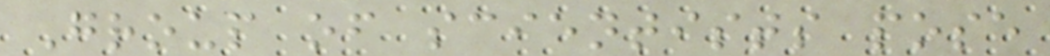Group of scientists pose
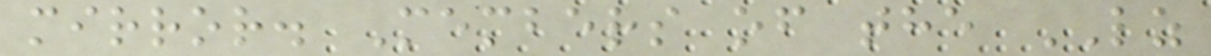mirror. Members of the LZ
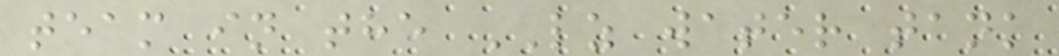team in the LZ water tank
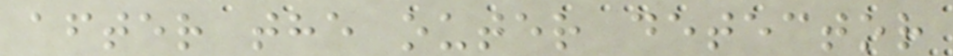after the outer detector
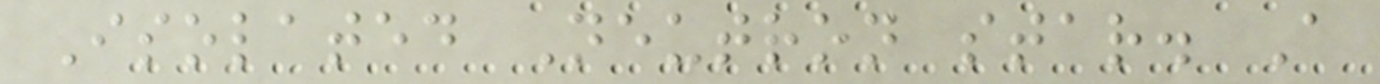Isolated Neutron star. A
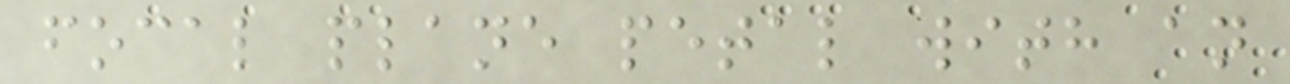focal plane petal with an
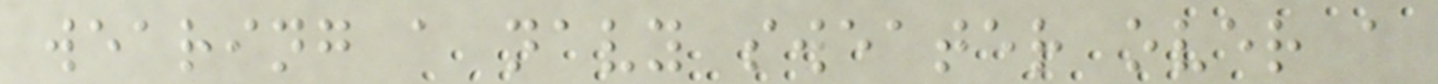wearing a navy sweater over a
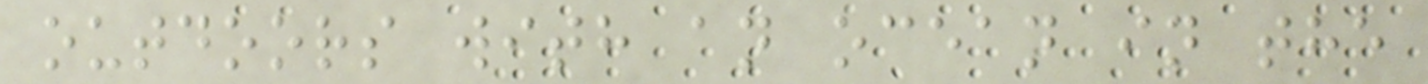outdoors with an ocean in the
